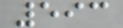593
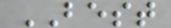BEST
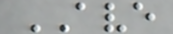AVE
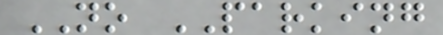NO PARKING
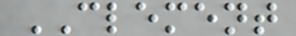CLEMENT
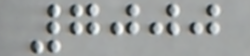7000
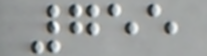755
